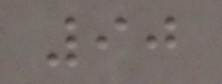90
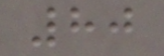80
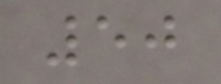50
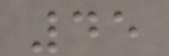45
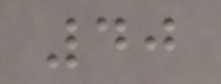40
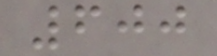600
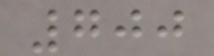700
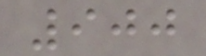900
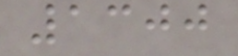1300
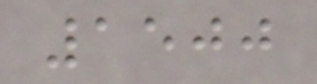1500
